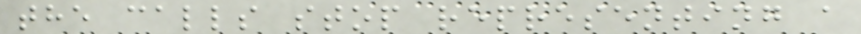the calls stop representing a
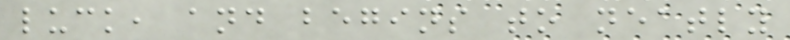luck, and begins to neatly
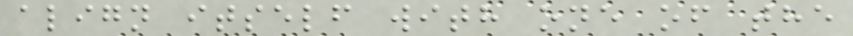align itself with one of the
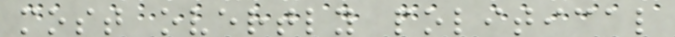most overtly political
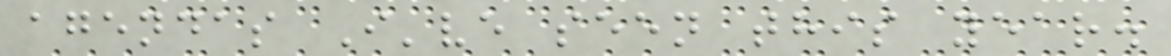agendas I've seen this year.
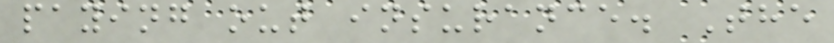paying out insurance. The
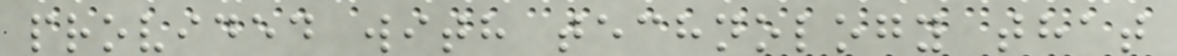provided with technology that
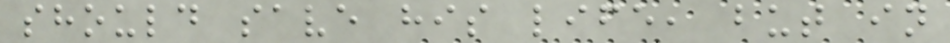should save his life, but in
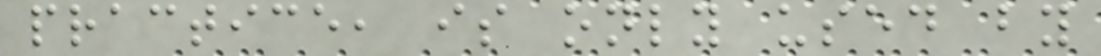practice, is only used by
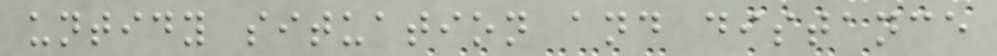untidy situation and distance
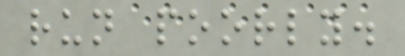run poorly.
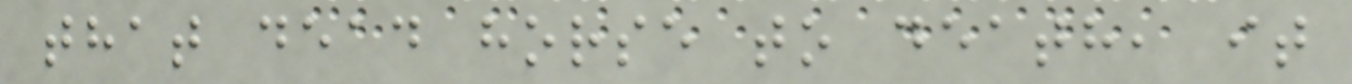that dead horse to death, it
